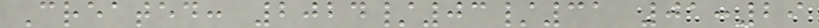Created: 2024/03/31 01:29
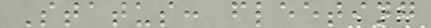Status: fleeting
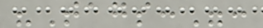"Tags:":
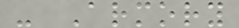- Armory
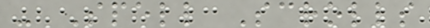- Spell Scrolls
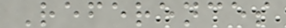References
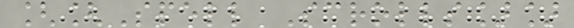[[Spell Scrolls]]
